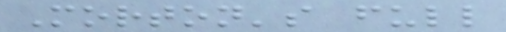Morton's full
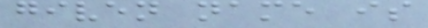given name is
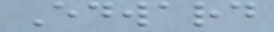Edward
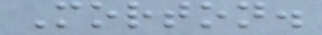Morton.
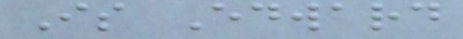Is Edward
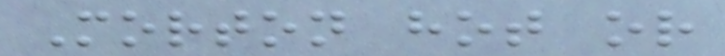Morton hot or
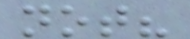not?
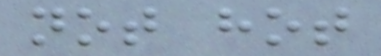not hot
